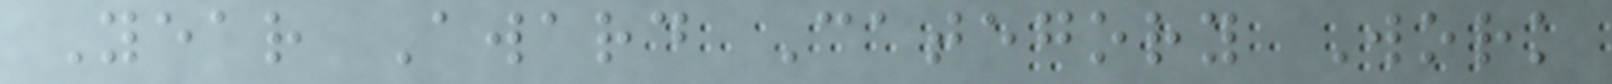Year Award Category Work
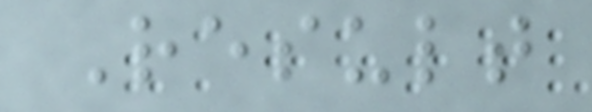Result
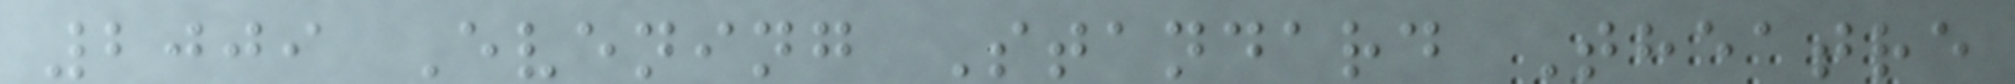2009 Evening Standard Theatre
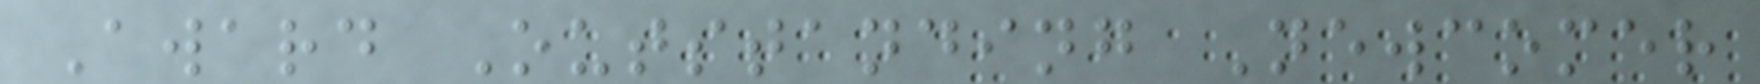Award Outstanding Newcomer
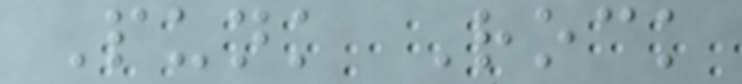Punk Rock
